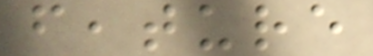feature
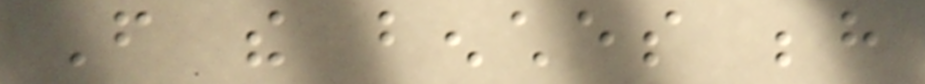From the benches behind
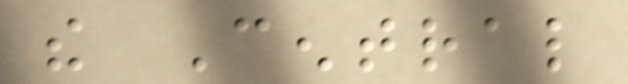the Central
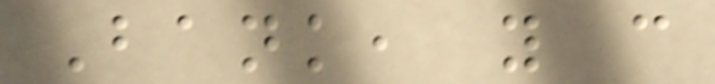Bank, you can
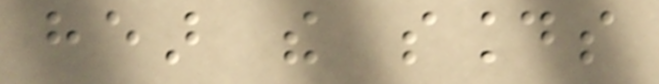hear the sounds
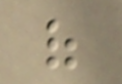of
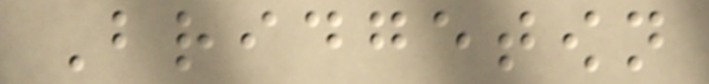Bridgetown
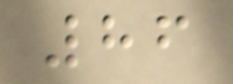86
